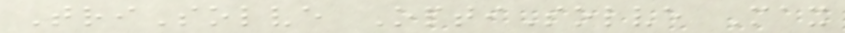TriSolve OptiSolve Max
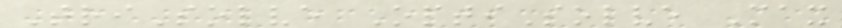TriSolve OptiSolve Max
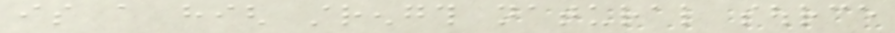is a high strength natural source
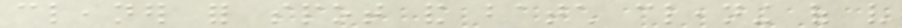cleaner for spot and batch cleaning of very
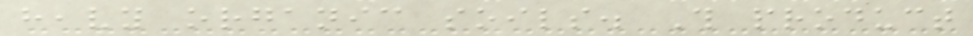heavy organic soils. This product
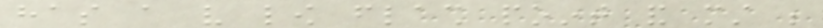has a very low flash point and must be
